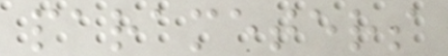parameters
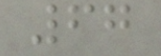67
